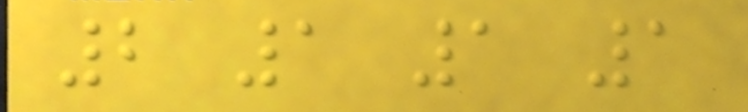2 1 1 1
